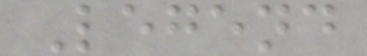Legend
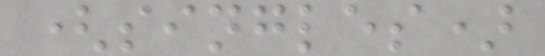(singles)
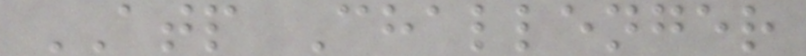ATP Challenger
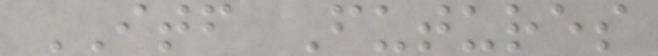ITF Futures
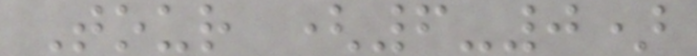Tour (6-0)
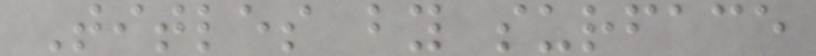Titles by surface
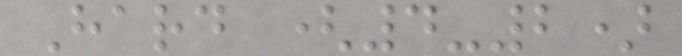Hard (4-2)
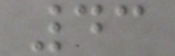43
